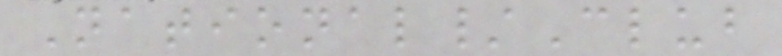National/Club
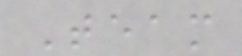Team
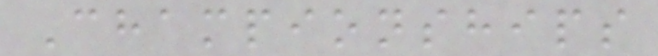Championships
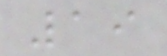19
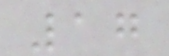17
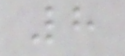8
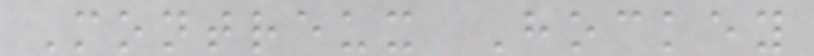Montreux Hockey
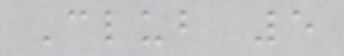Club 5
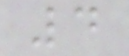4
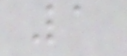1
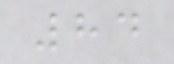84
